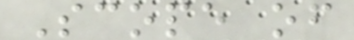Scope of
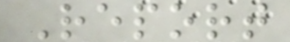Report
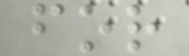for
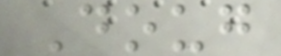Doug
